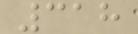318
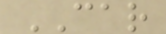CAR
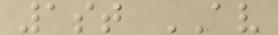1st AV
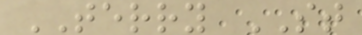TERRY ST
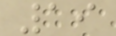19
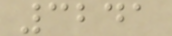3241
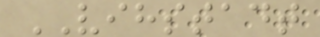VIHSTADT
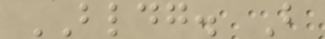BLDG. B
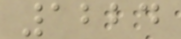1224
